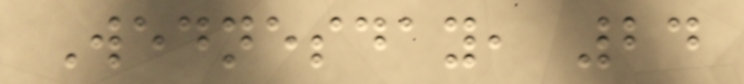Wednesday, 24
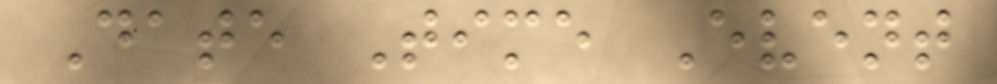Date Time Event
